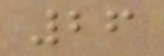26
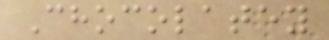Chocolatey
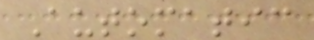Automatic
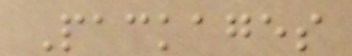Packages
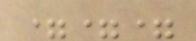===
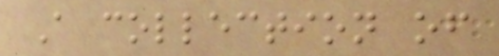A collection of
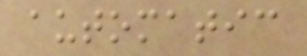automatic
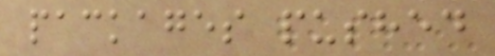packages pushed
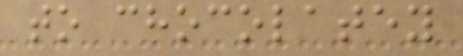to chocolatey
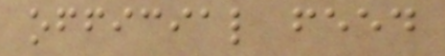official feed
